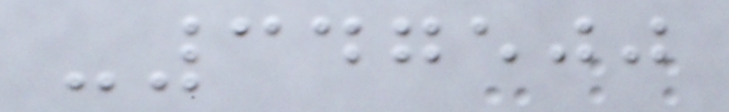-347500
